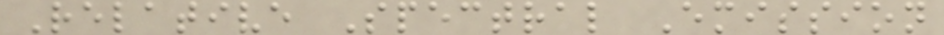Relative Spectral Emission
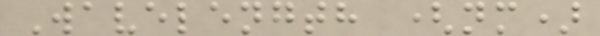Wavelength (nm)
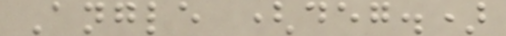Angle (deg.)
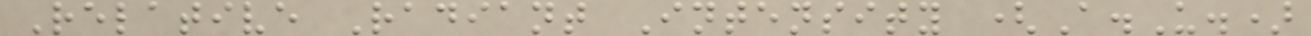Relative Radiant Intensity (A.U.)
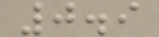0.9
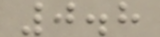0.8
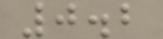0.2
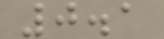0.1
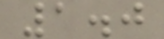1.0
